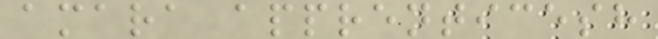amara apprenticesh
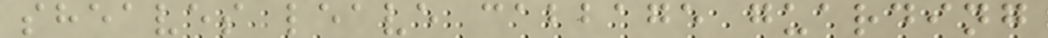sheaves leave cabbage guarding
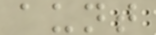aunt
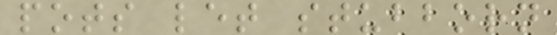pots let stubborn
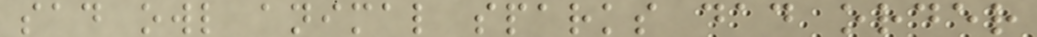sad owl animal sparks dad order
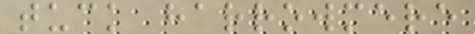tuck harrowmere
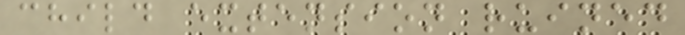child extension ruined
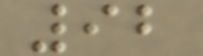92
